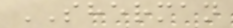SHERMAN
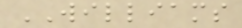WILLIAMS
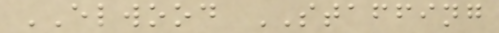ELWOOD STAFFING
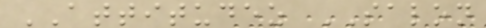ATTITUDEZ SALON
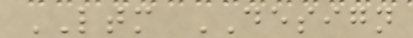LTM DESIGN
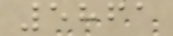5861
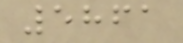5861
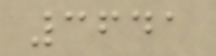3641
